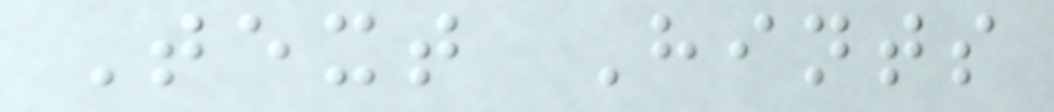Text Hints
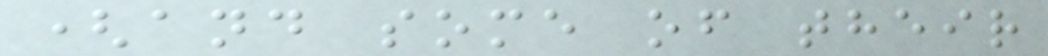(and some of their
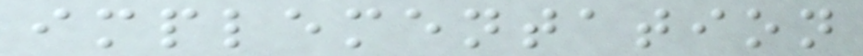implementation
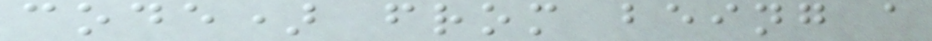code) from being a
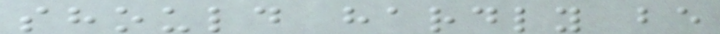should hardly be
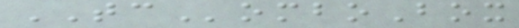TComboBox
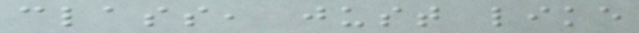class, just like
